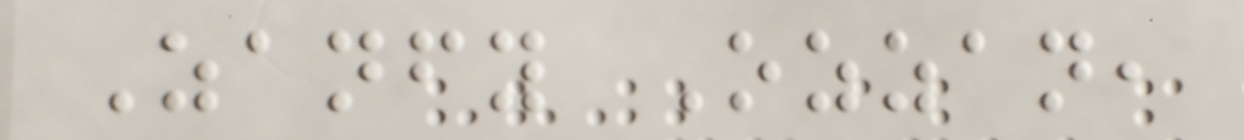Zanfy Ozzan,
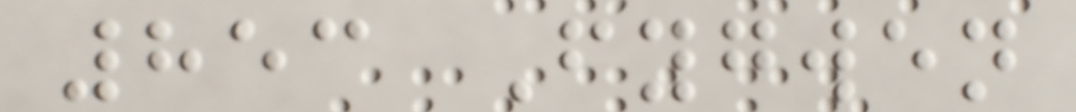853 Fygwen
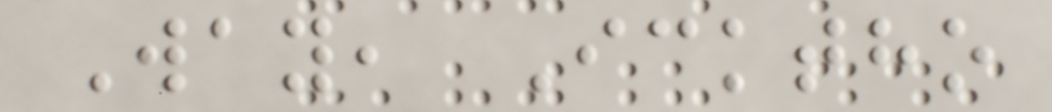Way, Icktho
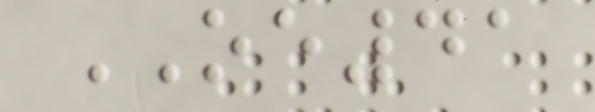OE41
